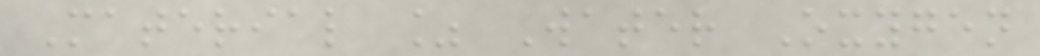Material % Water Oxygen
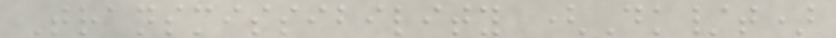Transmissibility (Dk/t)
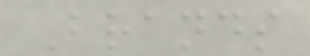Brands
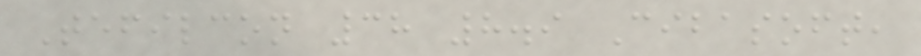Tefilcon 38 8.9 Cibasoft,
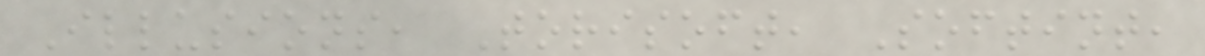Illusions, Torisoft, Softint,
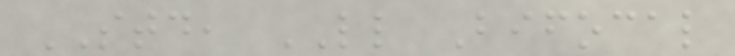STD, LL Bifocal
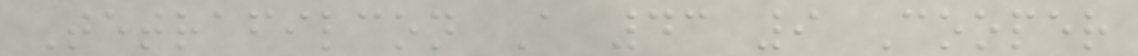Tetrafilcon A 43 9 Cooper
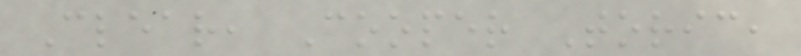Clear, Cooper Toric,
